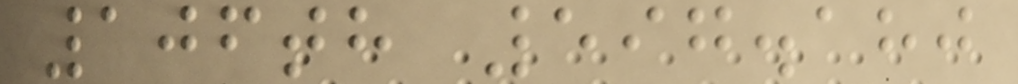106th 597.180
